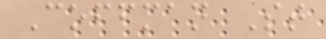Coffman St
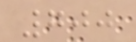700
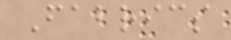Fabrics
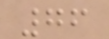76
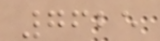7625
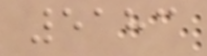5183
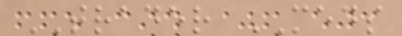TRADER MEDS
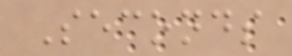Seconds
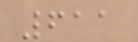611
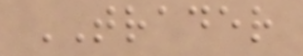TRADER
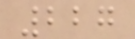227
